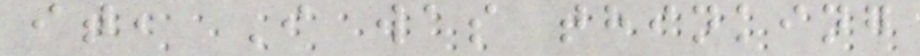it, I was thinking
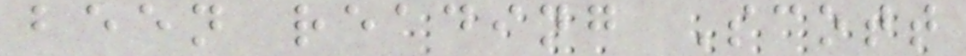been reading Scott
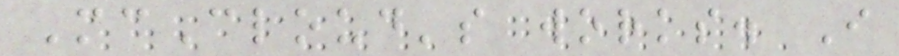McCloud's works. I
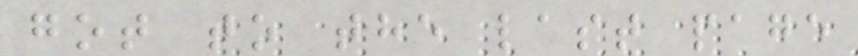got to the last page
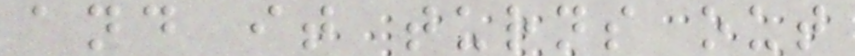and it turns out
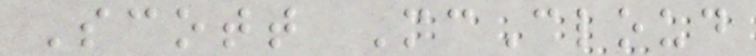Scott McCloud
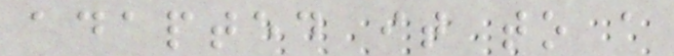adapted it to a
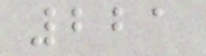221
